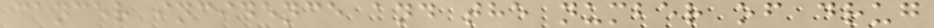cancer incidence and the number of drug
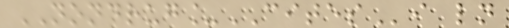NONDRUG_CITESi ln
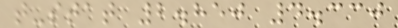t-stat 2.850 4.330
